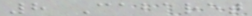8 Cabaret
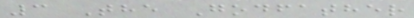3 The Godfather
